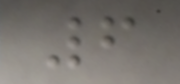6
